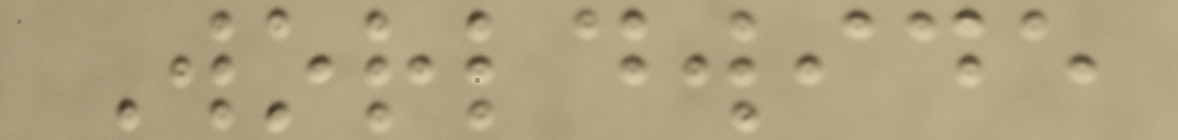Worldwide
